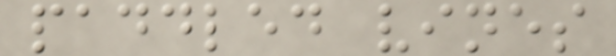paddled vines
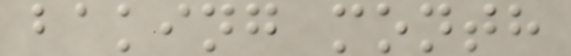baking month
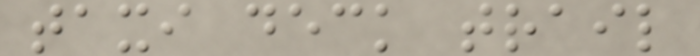taxi deck trail
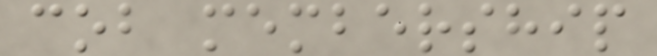cob membership
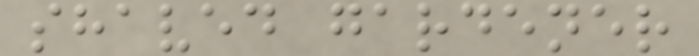shaved gardener
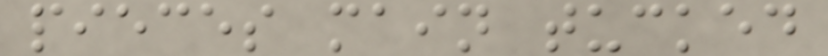pieces main tucked
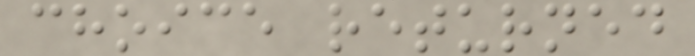choice returned
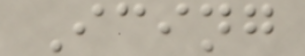Icing
